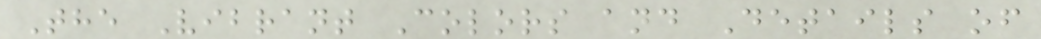The Vibrant Colors and Details of
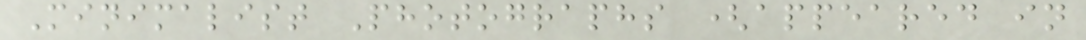Minimalist Photographs (appeared in
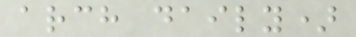arch daily)
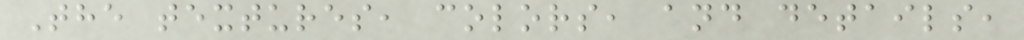The textures, colors, and details,
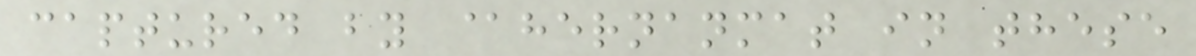captured by @hernanmat in these
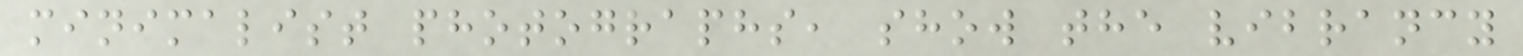minimalist photographs, show the vibrancy
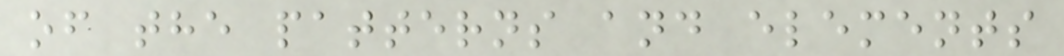of the patterns and elements
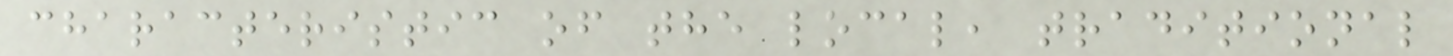characteristic of the local, traditional
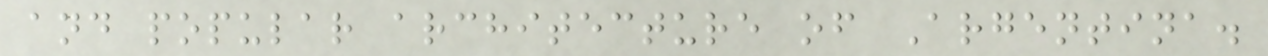and popular architecture of Argentina.
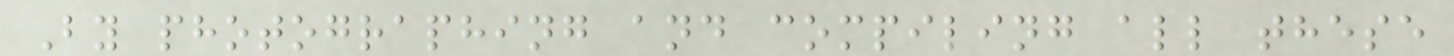By photographing and compiling all these
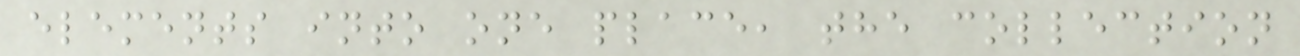elements into one place, the collection
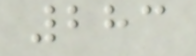283
